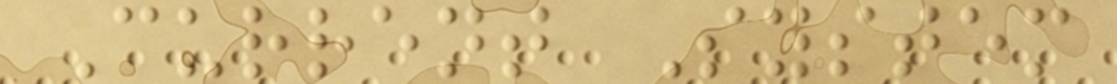Current System
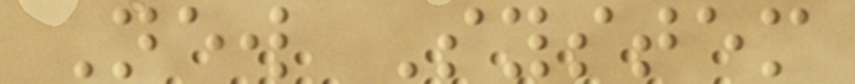New System
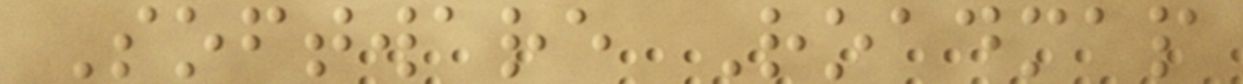Software Roadmap
